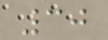30
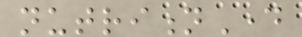nutritionDay
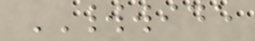WORLDWIDE
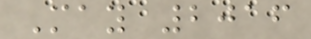May 2016
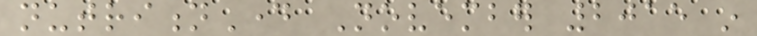nutritionDay November 2015 in
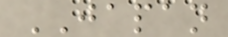JAPAN
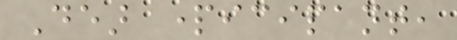Dear participant,
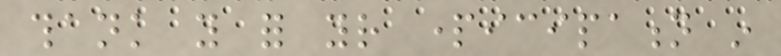thank you for your participation in
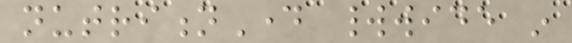nutritionDay worldwide in
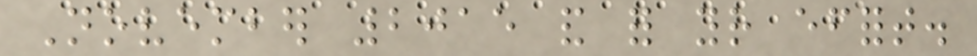November 2015 and for your effort.
